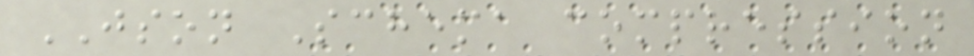JSON Schema compression
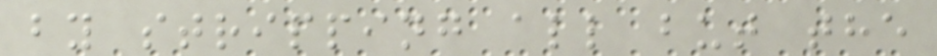by stripping all but the
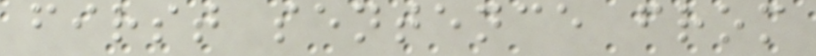first sentence from
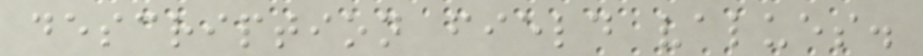description field values.
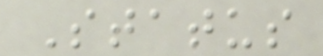Status
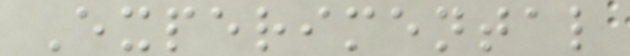Experimental
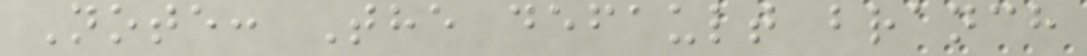Note: The default branch
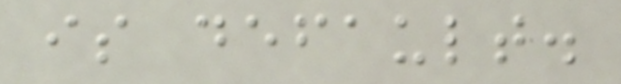is default.
